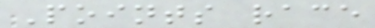Points race
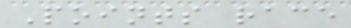Points race
